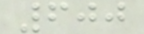600
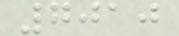7010
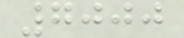7000
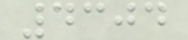4304
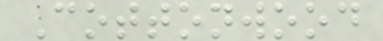Cottonwood
